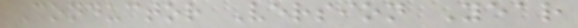Conductor Version Year
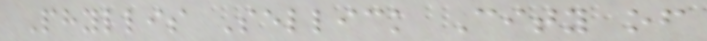Phyllis Sellick City of
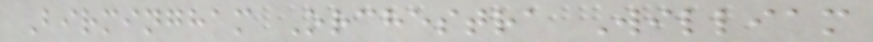Birmingham Orchestra William
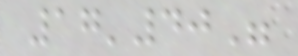17'40"
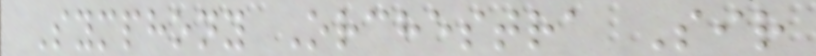Symphony Orchestra Sir
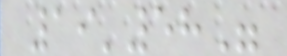19'58"
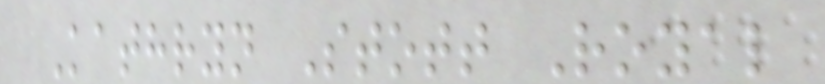Kathryn Stott Royal
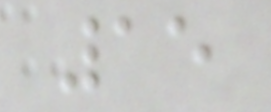15
